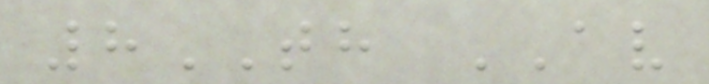8TH AV
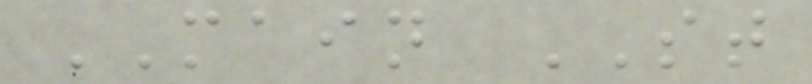MAIN ST
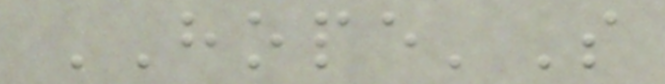HOPE'S
